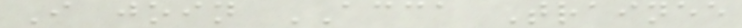I join ACCA Trainee
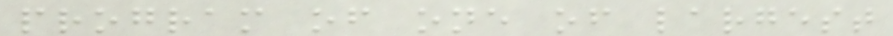program of one of largest
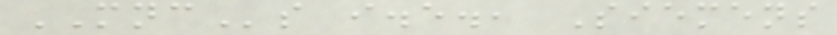MNCs i.e., Siemens
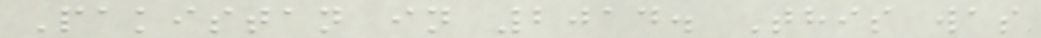Pakistan in 2014. This was
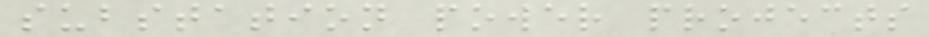substation power projects
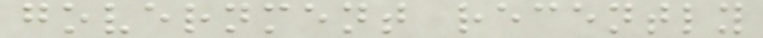government recently
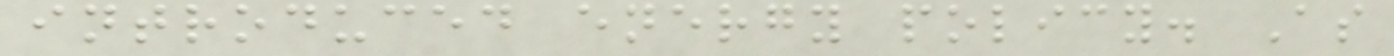introduced energy policy. As
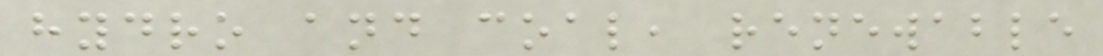hydro and coal, renewable
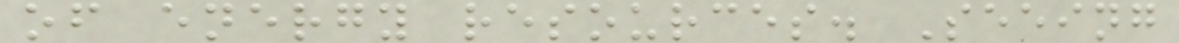of energy resources. Seeing
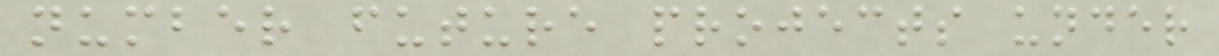number future projects under
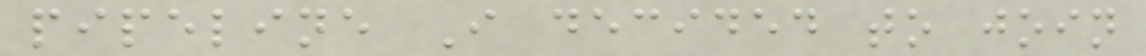pipeline I decided to join
